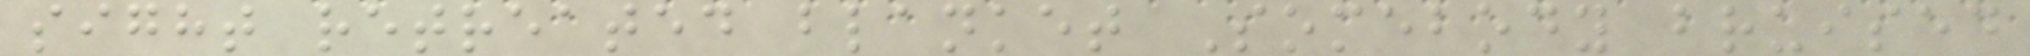sight retreated blanket Somebody bruised
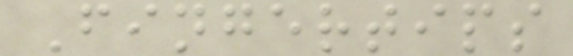Fingertips
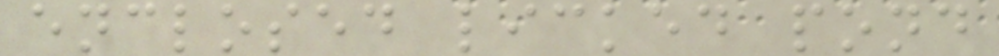enclosed licked pond
